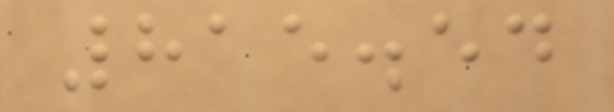815.54
